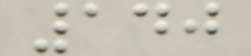140
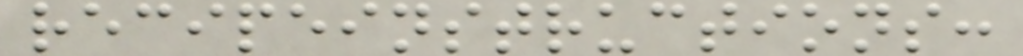recipeinstructions:
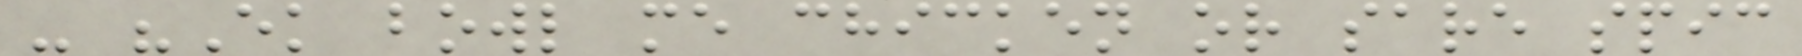- "Ek bowl me chicken or sare spic
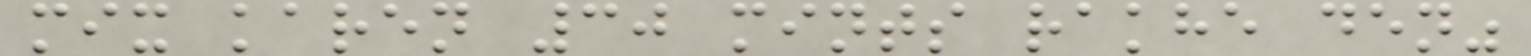mix karen 30 mints rakhe den"
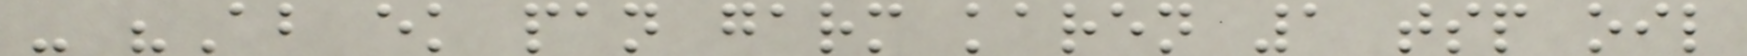- "Ab ek pan garm karen 1 tsp oil
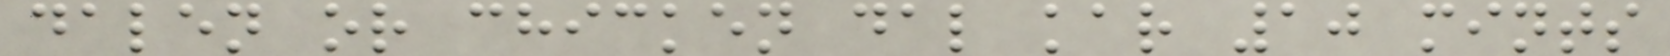dalen or chicken dal kar 10 mints
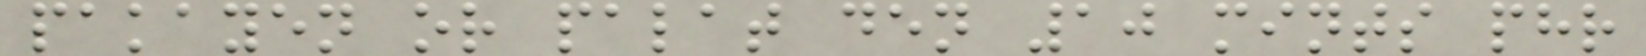pakayen or palat den 10 mints phr
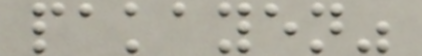pakayen"
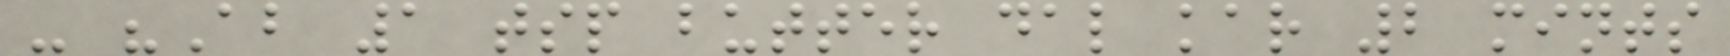- "Ab 1 tsp butter dal kar 2 mints
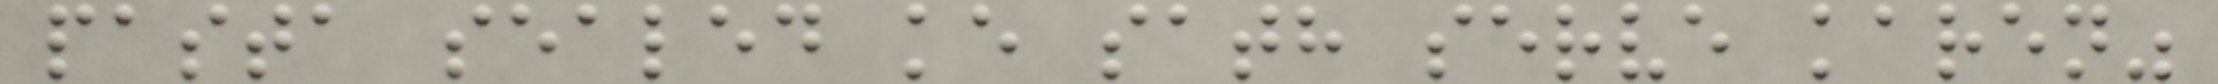pasta sealed ke sath serve karen"
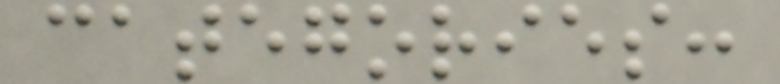categories:
